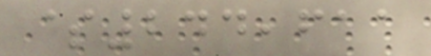$244,611
